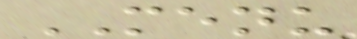MENU
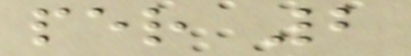per 2
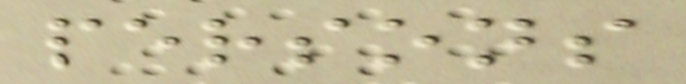persons
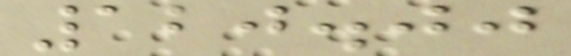120.00
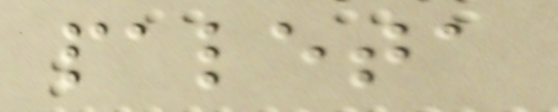paleta
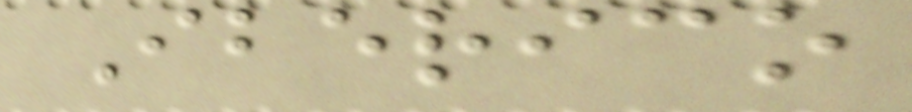Iberico
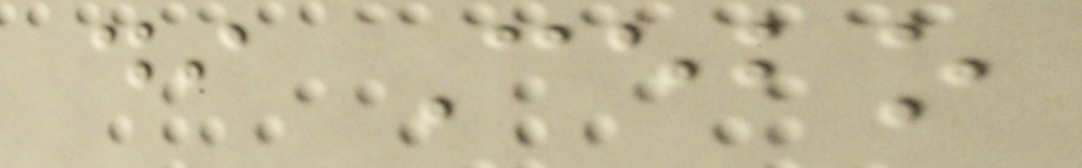di Cebo
